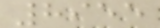8955
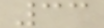33
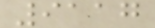9117
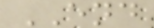END
